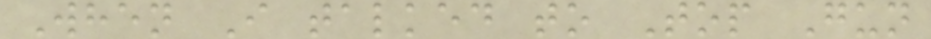When I talked to Top Gun
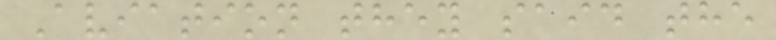Aviation they said the
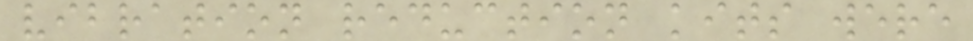vibration reduction kits were
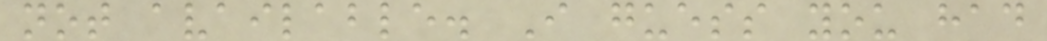not available. I guess you had
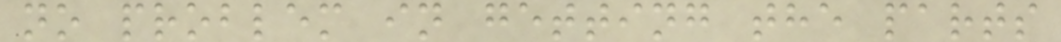no problem in getting the parts
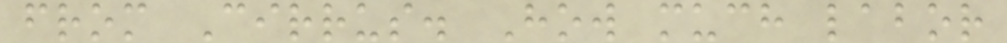from Cirrus. How much labor
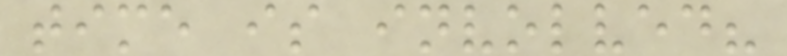time is involved?
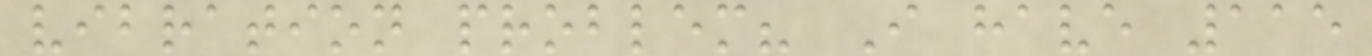vibration problem? I have 115
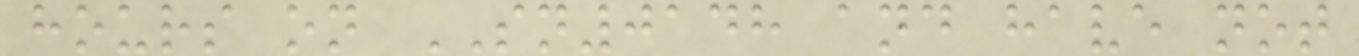hours on SN0148 and have not
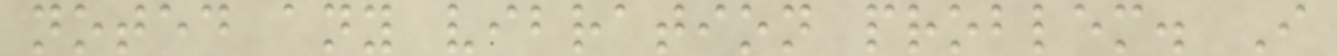noted any vibration problem. I
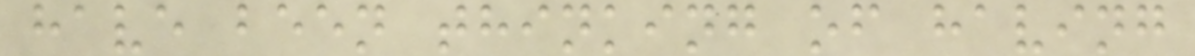have been thinking of having
